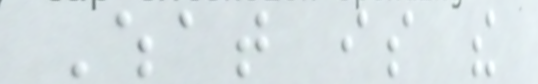What is the
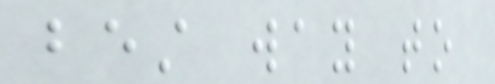best way to
